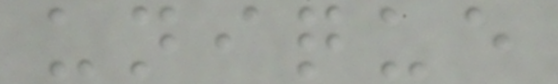unique
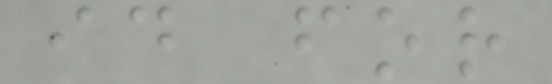id for
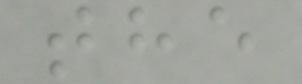the
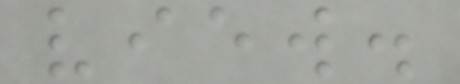view.
